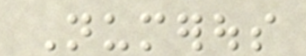Numerous
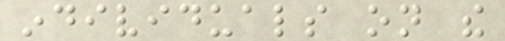individuals on the
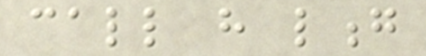call have long
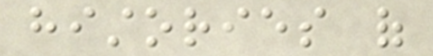histories of
